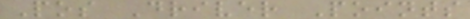Pos Driver Points
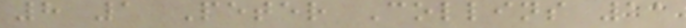8 1 Peter Collins 11
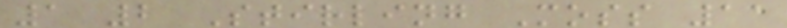1 2 Stirling Moss 11
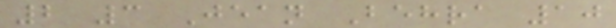2 3 Jean Behra 10
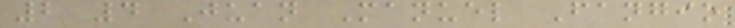2 4 Juan Manuel Fangio
